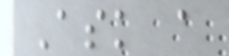Ask a
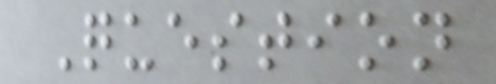Question
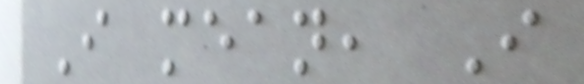I mean, I
